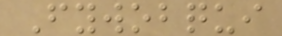Fywobqui
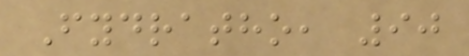Fydratho, 90
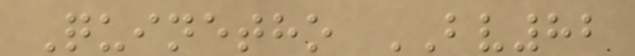Quinetho BV82
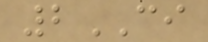2CI
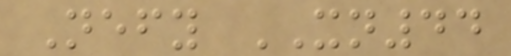Nefy XN44
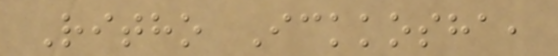Ritho Ickkosha,
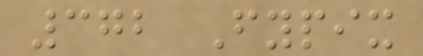372 Fypix
